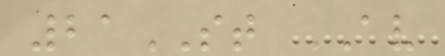21ST AV
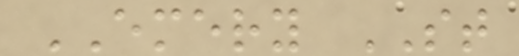EMERY ST
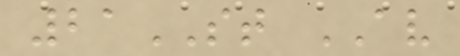21ST AV
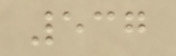537
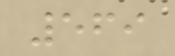569
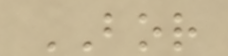BOR
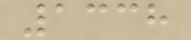1338
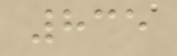835
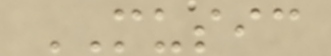MUSIC
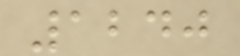1240
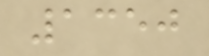1350
